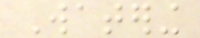Watering
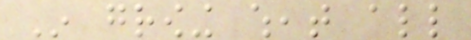In growing wheat all
